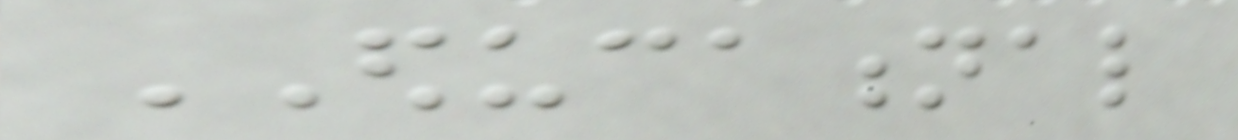EDUCATIONAL
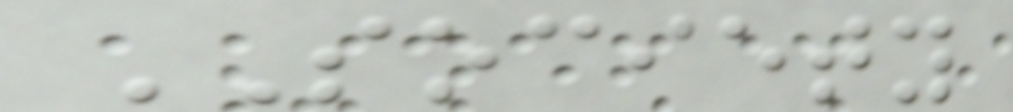SOCIETY
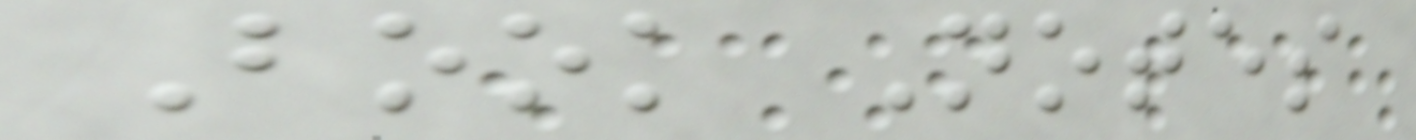Book Notes
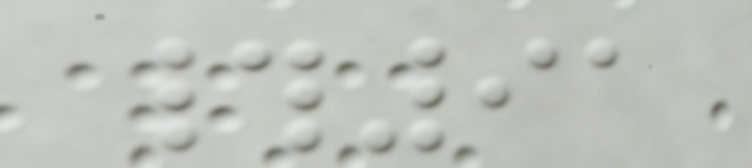#91
